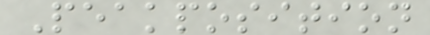Peakposition
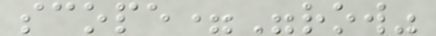scope="row"
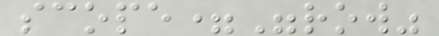scope="row"
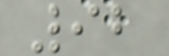92
